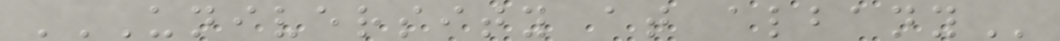UNIVERSITY AT ALBANY
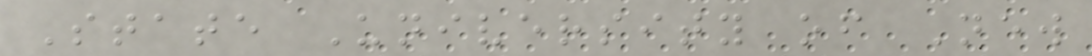State University of New
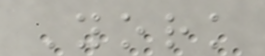York
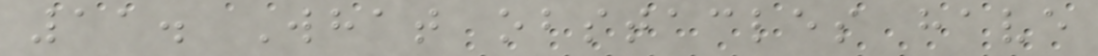11. What obstacles have
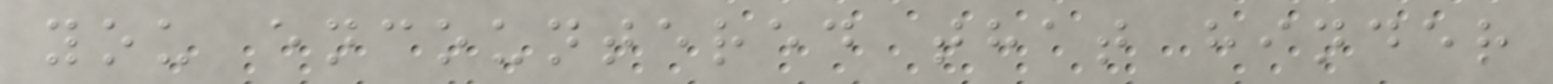you encountered that hinder
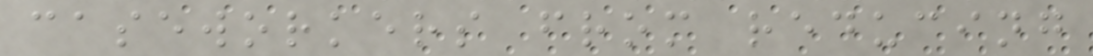caseworkers from reducing
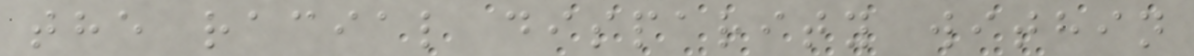the racial disparity within
